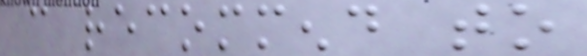can recommend to
